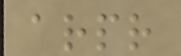arpr
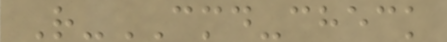R-CMD-check
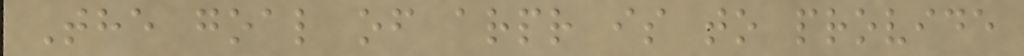The goal of arpr is to provide
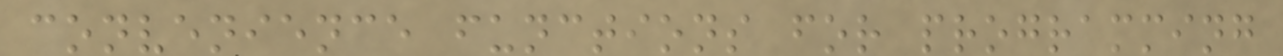convenience functions for programming
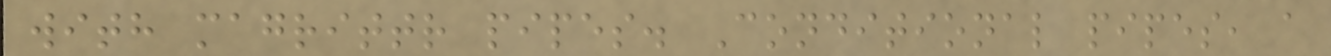with magrittr pipes. Conditional pipes, a
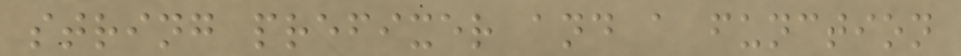string prefixer and a function
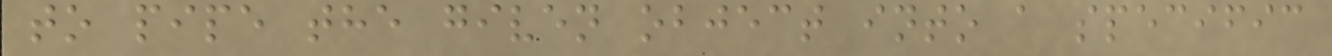to pipe the given object into a specific
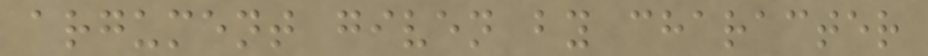argument given by character
